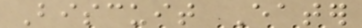Biscuit Eater
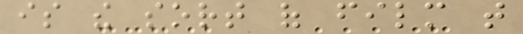is the sort of film that
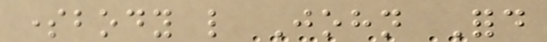somebody like John Ford
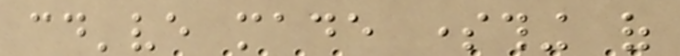could've made something of
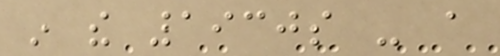in the 1930s - a
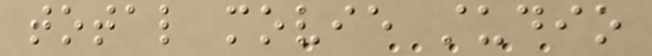total movie studio
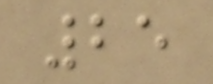25
